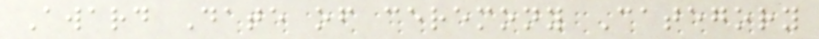Award Date of ceremony Category
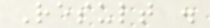Result .
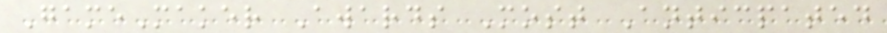GameMaker Awards Most Anticpated
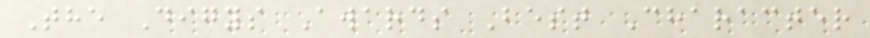The Digys Awards Best Character
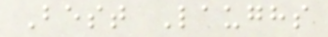Best Laughs
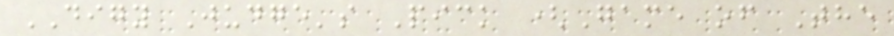DIGY Judge's Pick (Game of The
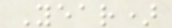Year)
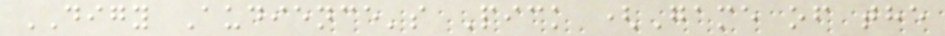DIGY Audience's Pick (Game of the
